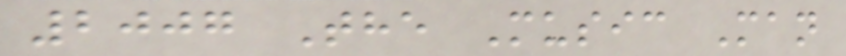2007 The Music Man
